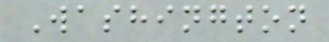Washington
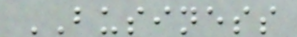BUSINESS
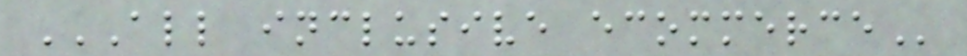ALL INCLUSIVE ECOMMERCE
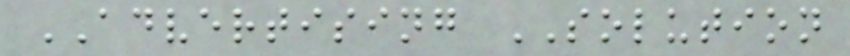ADVERTISING SOLUTION
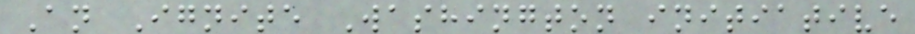An Ignite Washington initiative
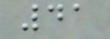41
